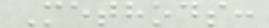Methods:
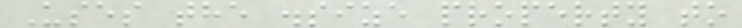Uses the .size property to
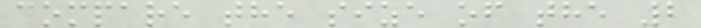compare the size of the 2
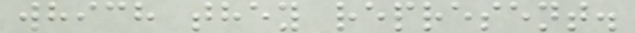which they represent.
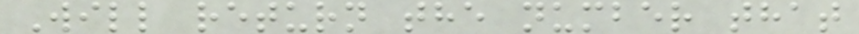Will return the number that
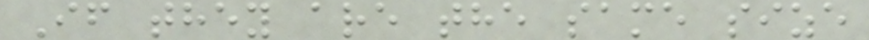If they are the same size
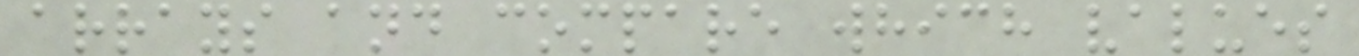arrays and compare which values
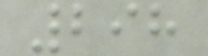298
